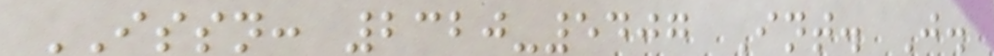ISSN: 2320-5407 Int. J.
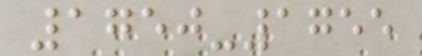1750-1755
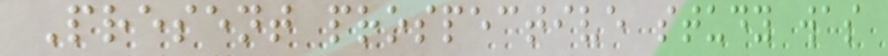Present prospective study was
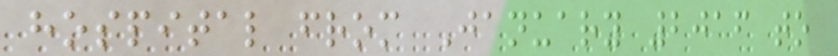hospital from January 2016 to
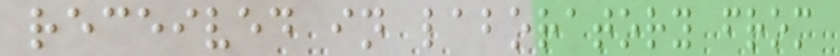received in laboratory from
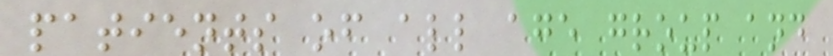patients of all age group and
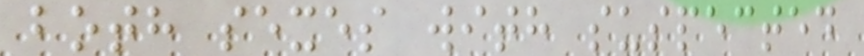both sexes with suspected
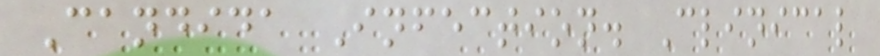Candida Infection. Clinical
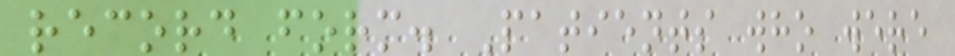record form. Patients who were
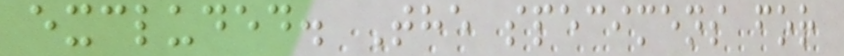excluded. The specimens for
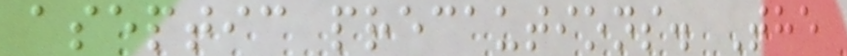aseptic precautions. The
